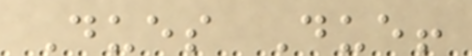Dues Due!
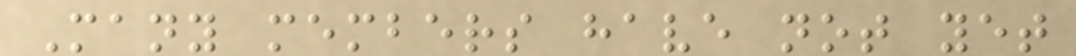Many members have not yet
